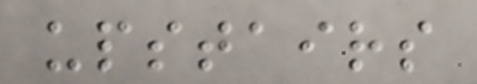upstairs
